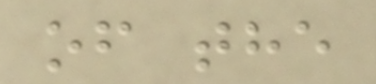of the
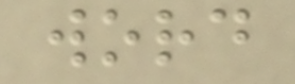word
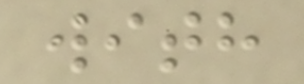with
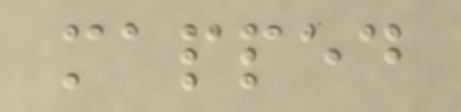mapped
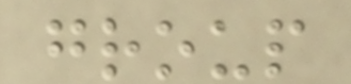group
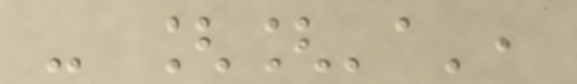- [['a',
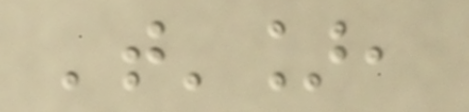't'],
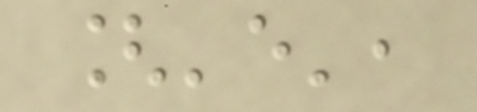['e',
